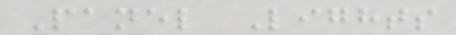Panel Lights
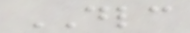DLC
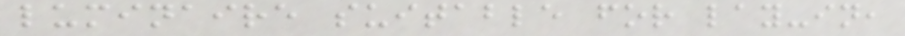luminaire suitable for lay-in,
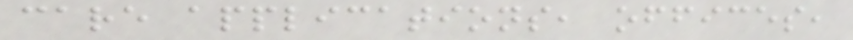care applications, offices,
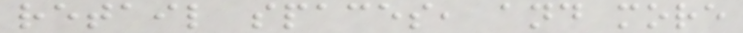retail spaces, and more
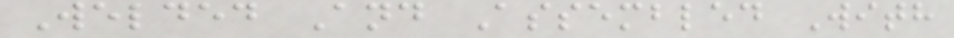Welded And Assembled With
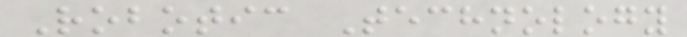Robotic Technology
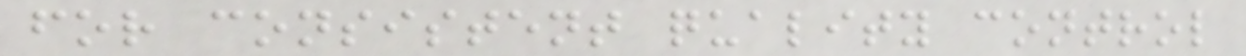for consistent quality control
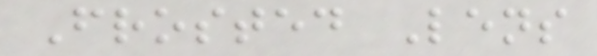Frosted Lens
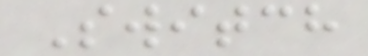Switch
